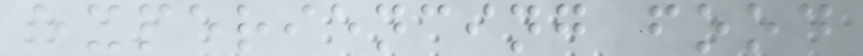experiencing food
